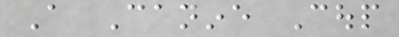A Canine Coup
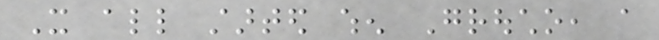It all started when Groucho, a
